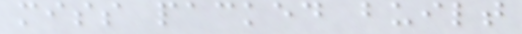miss packed built
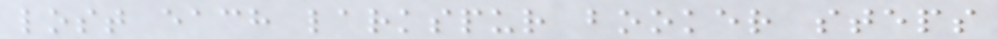lost each larkspur booker steps
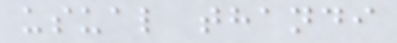usual thandi
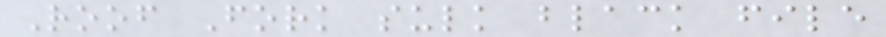Roof Fork sulk black file
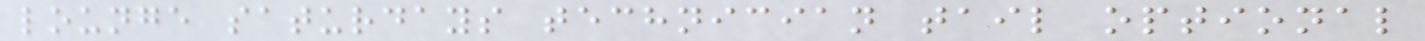lounge saturdays technician tail optional
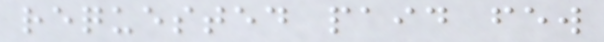requested paid few
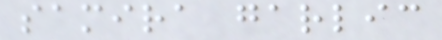samira garlic
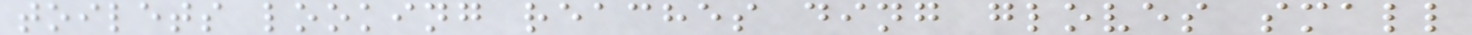toilets looking reaches ding gloves small
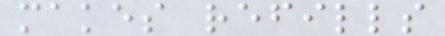makes refills
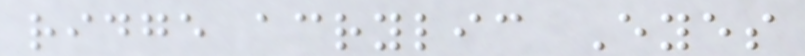ridge acrylic Eyes
